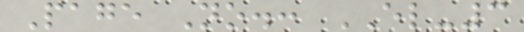Page No.: EL-3
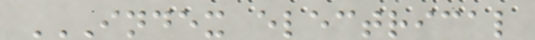INDEX ELECTRICAL
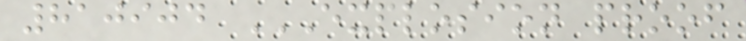810904 EXPLOSION PROOF
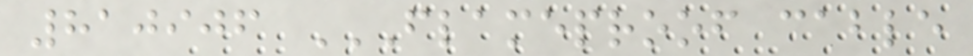810906 FLAMEPROOF CABLE
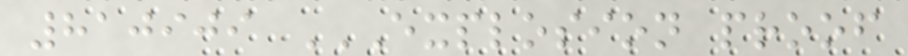810909 EXPLOSION PROOF
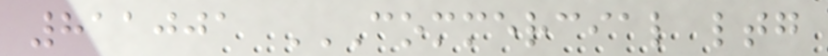811001 COMMERCIAL LTG
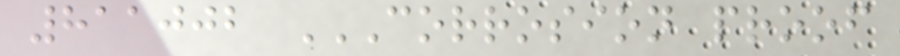811002 CORROSION PROOF
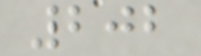202
